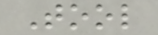Tool
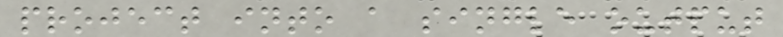project into a single output
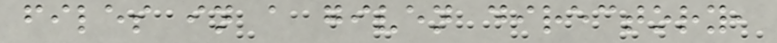files in a given directory,
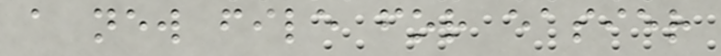a new file for easier
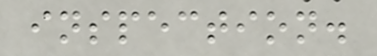inspection.
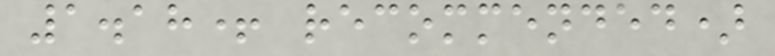1.18+ recommended)
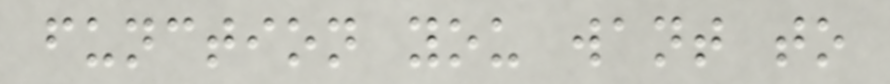function you want to
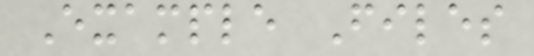Example Files
